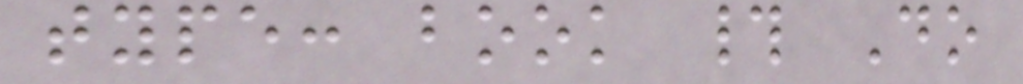type: book # Do
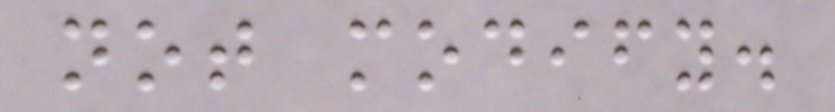not modify.
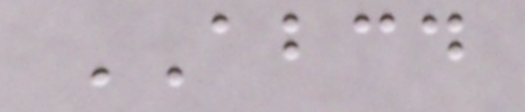ABCD
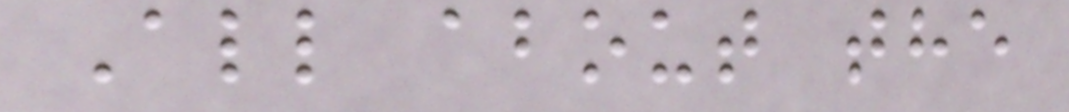All about the
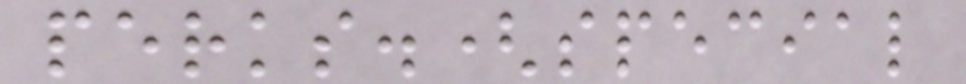perks.(special
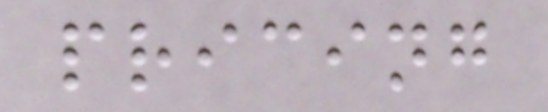pricing
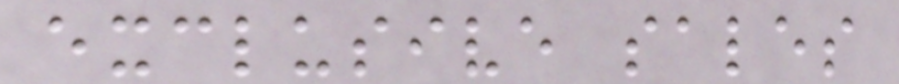exclusive sales
